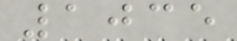1035
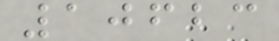10623
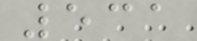531
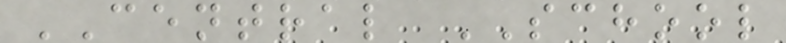CENTRAL SCHOOL
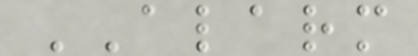ALARM
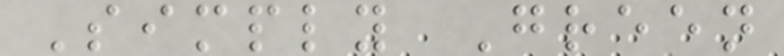Simply Green
